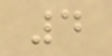4
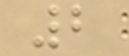2
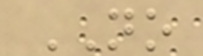NO
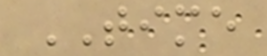TIME
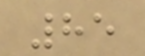85
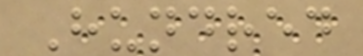Hundred
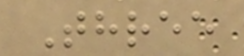Three
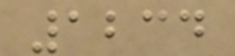1234
